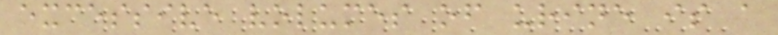excessive volumes of urine is a
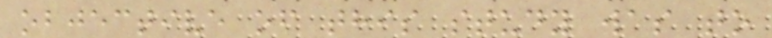objective of this study was to
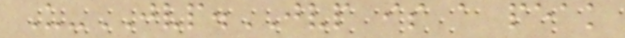U-JVP.JVP is a peak
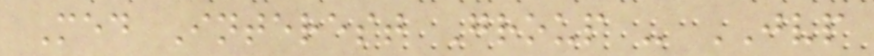Med Interest Group - JVP
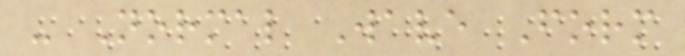- Normal Wave Form
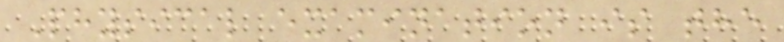Physical examination is the
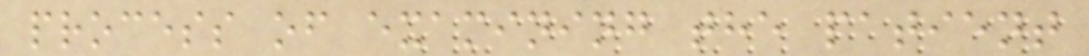process of examining the patient
